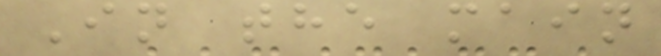In the main
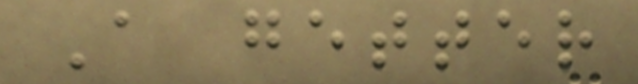A getter
